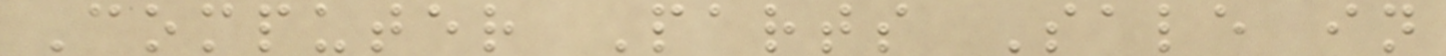Computer Parts Sale in
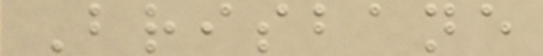Brisbane
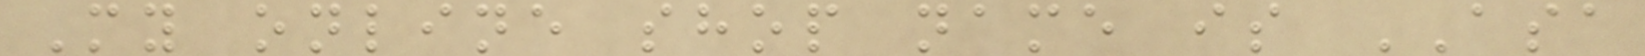My online shop name is ASA
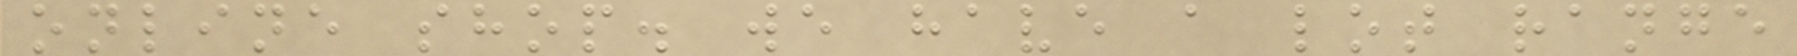online shop. we have a lot range
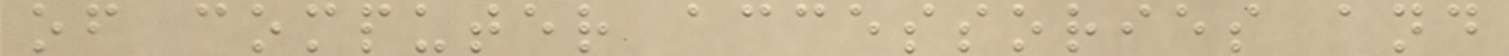of computer accessories and
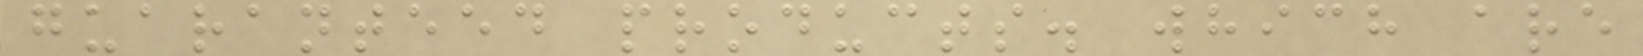guaranteed products. which are
